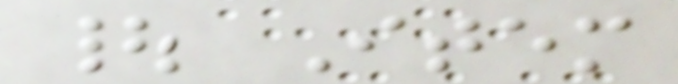| Item
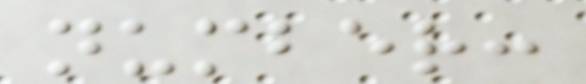number:
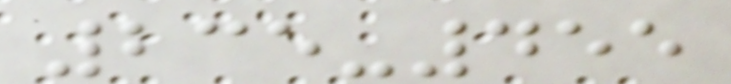235-455
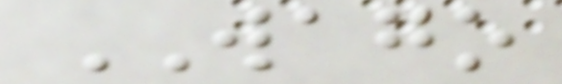WAGO
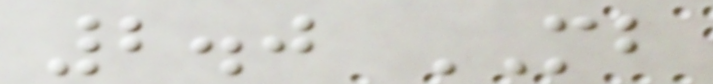2.0 MB
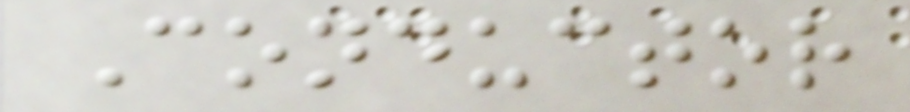Conductor
